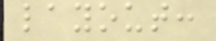layout:
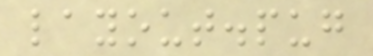layout.pug
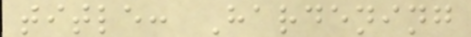title: Hardening
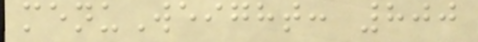menuWeight: 800
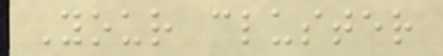Your cluster
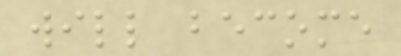will become
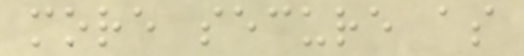more secure as
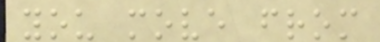you move from
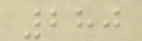280
